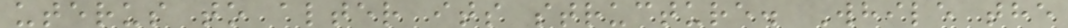uterus to alter its structure. While the
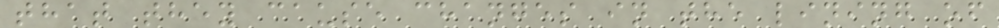that they cause changes in the lining of
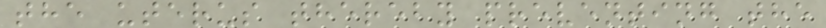the uterus thereby preventing the
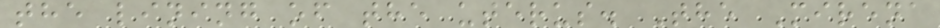the lining of the uterus. The Mirena
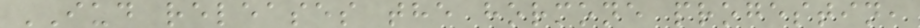IUD releases the hormone progestin,
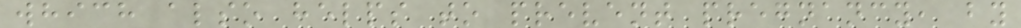which also helps to prevent pregnancy, by
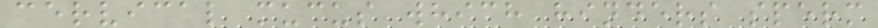cervical mucus which hinders sperm
